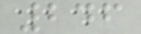246
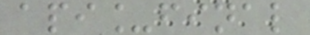api_final
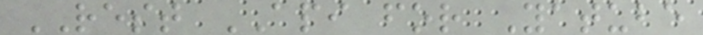REST API for Yatube
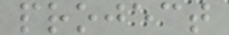project
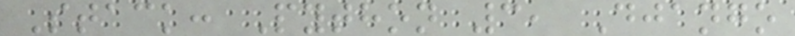Stack: Python 3, Django
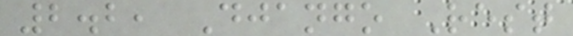2.2, Django Rest
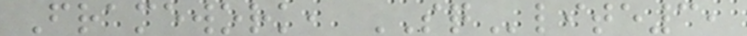Framework, SQlite3,
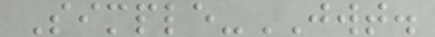Simple-JWT.
